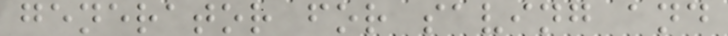generator for saving and
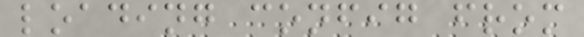loading config from
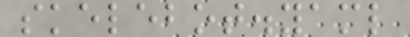skelebot.yaml
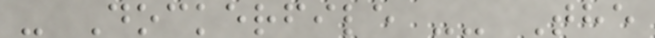- Dockerfile -- The
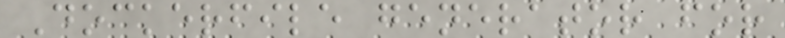Dockerfile generator for
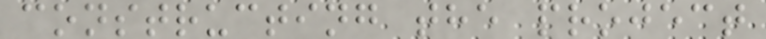constructing the project
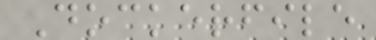Dockerfile
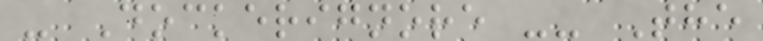- Dockerignore -- The
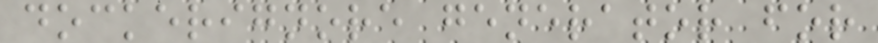dockerignore generator for
